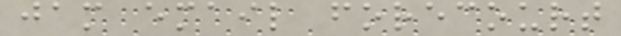jam email forecourt
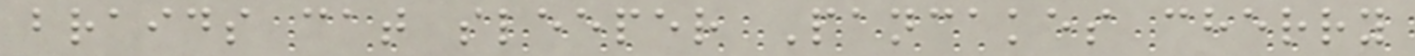braids cat sleeper Pancakes cherry
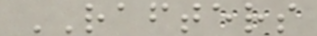RAFTERS
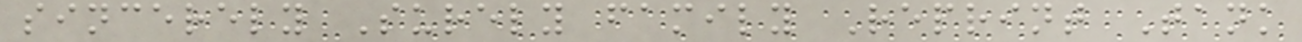sincerely Surely family Reprint Tank
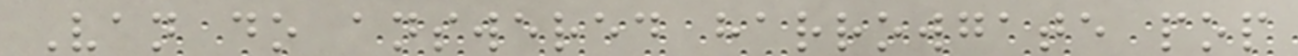Van do answered harrowgate pop
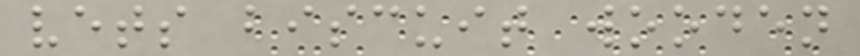vets biscuit wooden
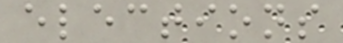elections
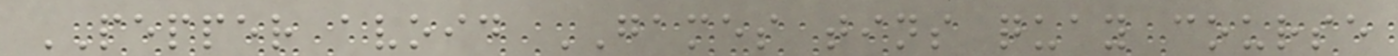PEPPER avoid GAMES tins quay course
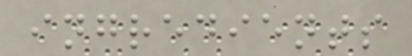ingredients
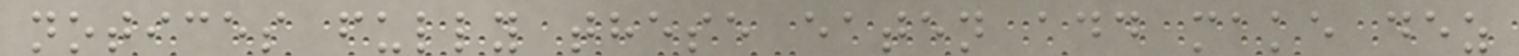notices fully these eaten add make dez
